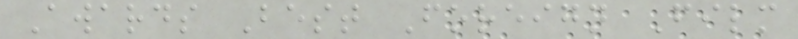Awards Best Foreign Film
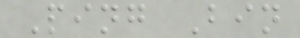Ping Bin
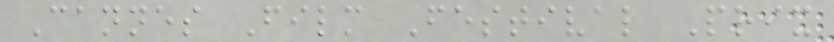Cannes Film Festival Prix
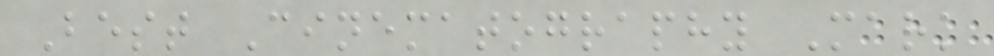Best Cinematography Mark
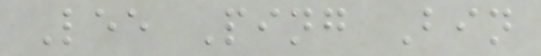Lee Ping Bin
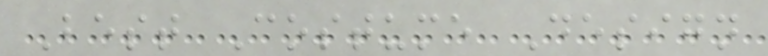Best Costume Design
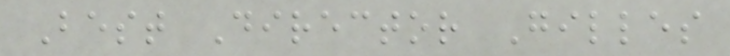Best Director Gilles
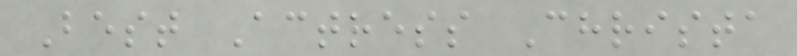Best Actress Christa
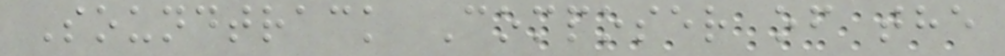Soundtrack Composer of the
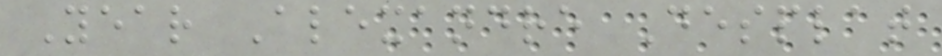Year Alexandre Desplat
